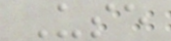Use
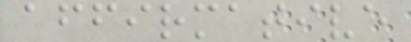affirmative
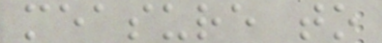measure to
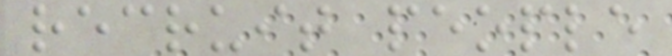recruit people
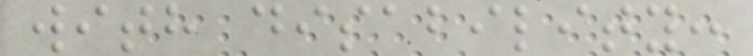with disability:
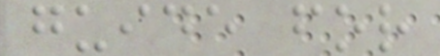guide for
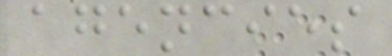agencies
